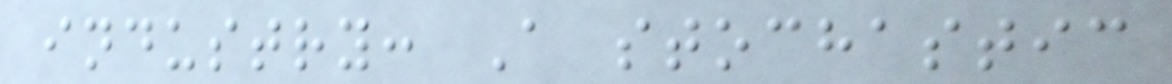industry: A stochastic
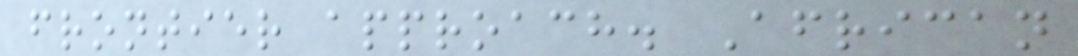frontier approach. African
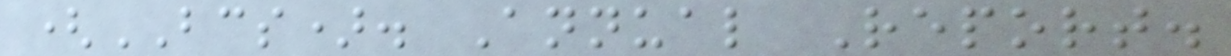(BCS). Annual Report.
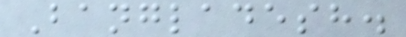Bangladesh.
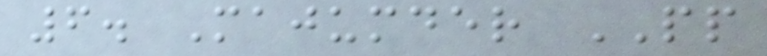6. Majumder PP
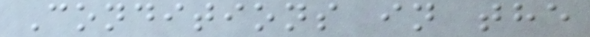Conditions in the
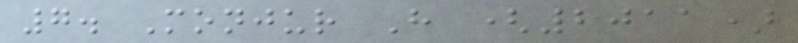7. Monjur H (2011)
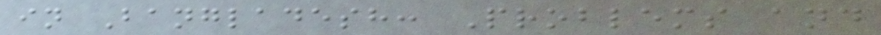in Bangladesh: Problems and
